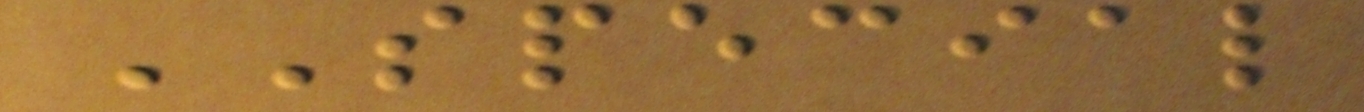SPECIAL
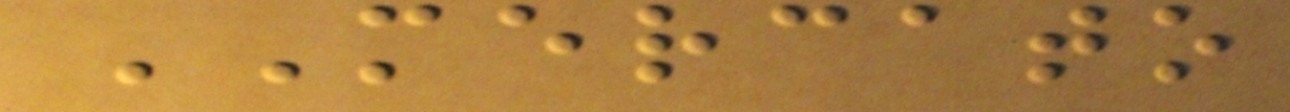MERCATO
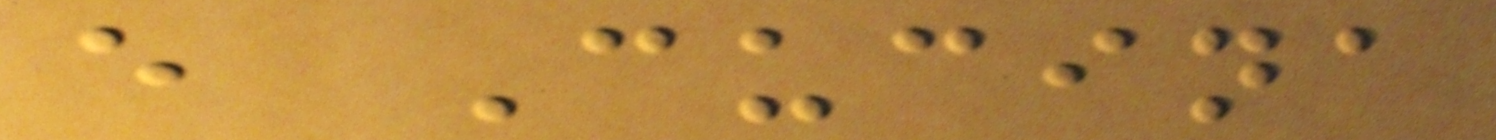e Cucina
